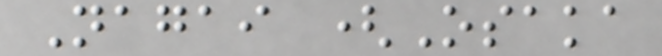Nagai (Osaka
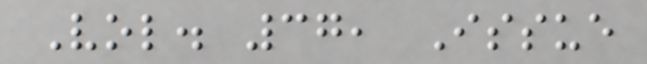Vol. 37, Issue
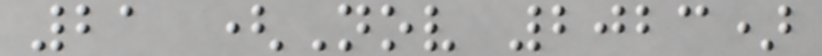21 (Nov 2023)
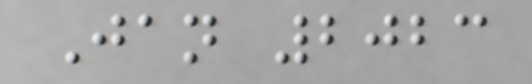Jan 2023
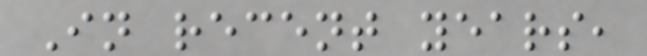In recent years,
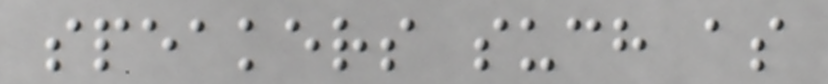speakers such as
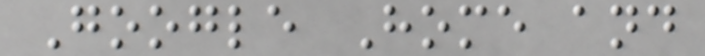Google Home and
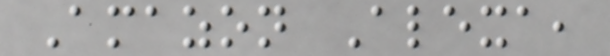Amazon Alexa,
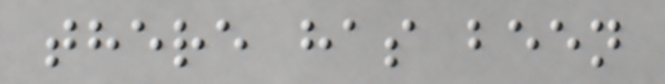there has been
